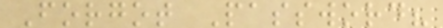Forgot Password?
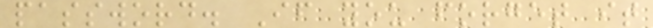password. If you forget it
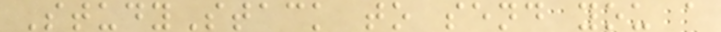StudyStack to send you a
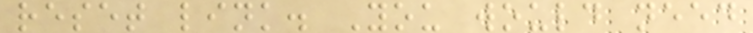reset link. You would need
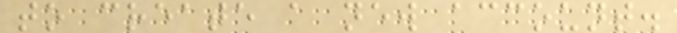to create a new account.
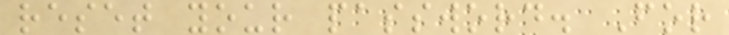reset your password. For
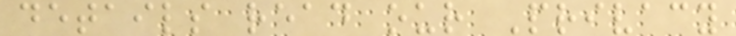details read our Privacy
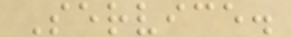Service.
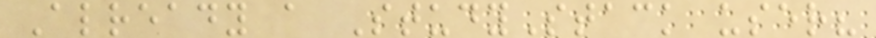Already a StudyStack user?
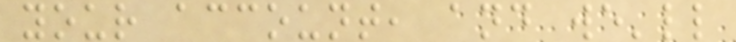your account, and we'll
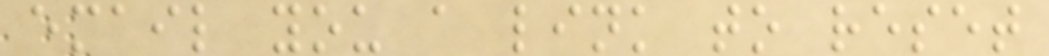email you a link to reset
